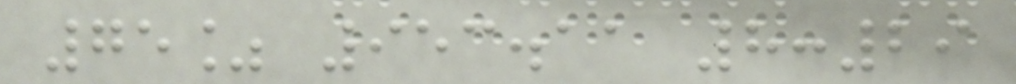75% 953.11 8:29
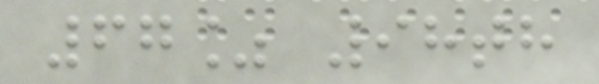67% 98th
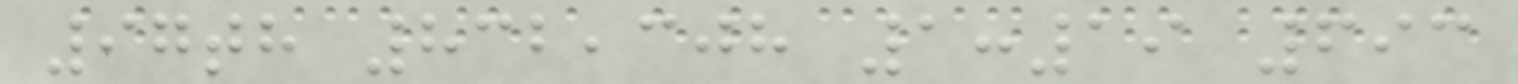97th 832,308 1:19 693
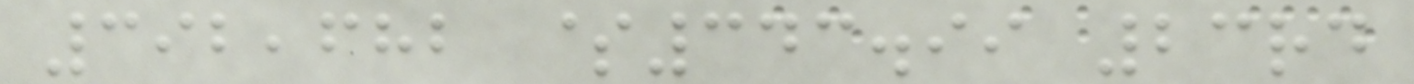392,682 $343.99 23rd
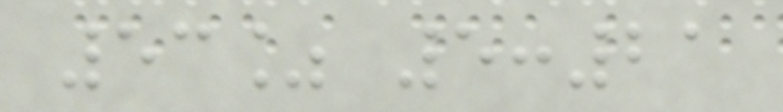53% 5:21
